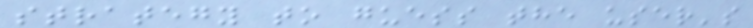strategy to guess the user's
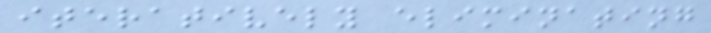iteratively eliminating
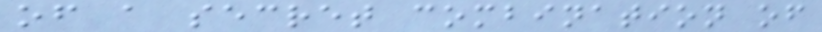of a secret combination of
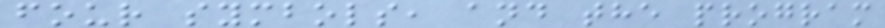four symbols, and the program
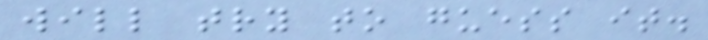will try to guess it.
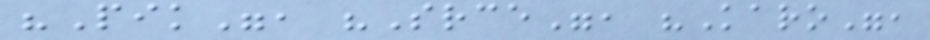"Pik", "Srce", "Karo",
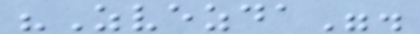"Zvezda".
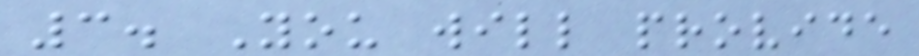3. You will provide
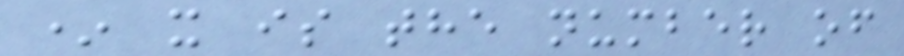* x is the number of
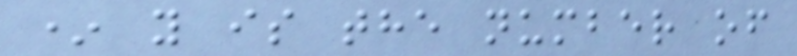* y is the number of
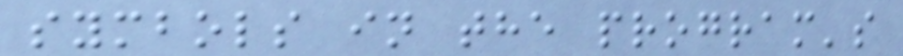symbols in the program's
